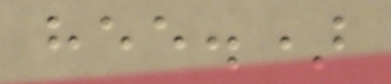hee.)
